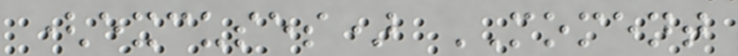(excuses) MOMENT
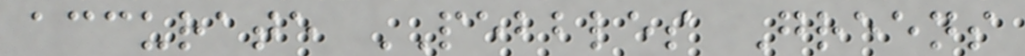accurate PEBBLES Greens
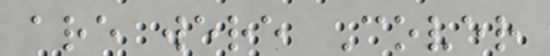are were Cover
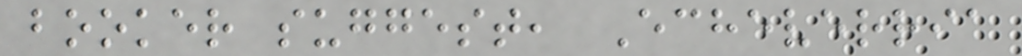booker suggest, Echeverria
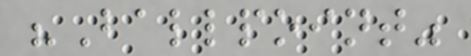"Ballpoint"
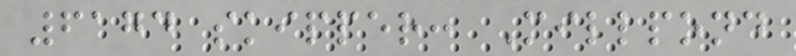6174 skipper: Millpond
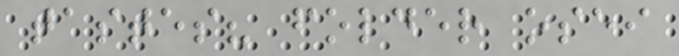tastes? folder osei
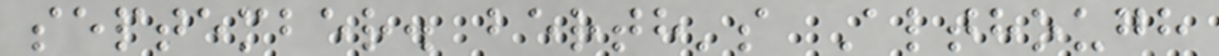september. berth's Although
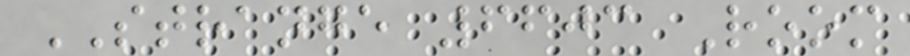STRANGE 6603 Room
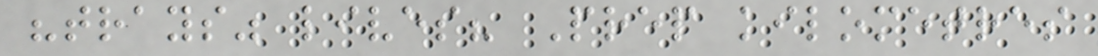"trays" lives? Prep kilometres
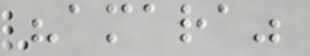"amara"
